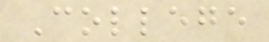College
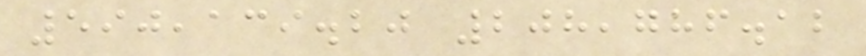590,139.20 208,786.12
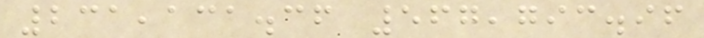231,131.36 567,793.96
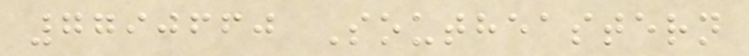7790660 Southeastern
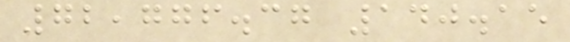72,776.37 140.15
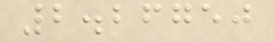2.26750
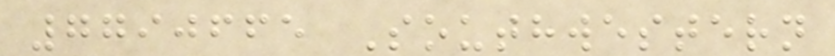7790665 Southwestern
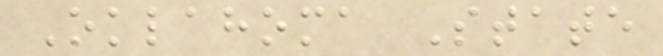Oklahoma State
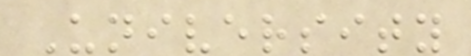University
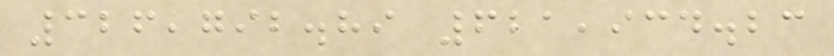326,792.89 621,934.23
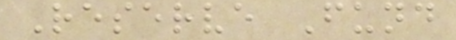Reserve Fund
